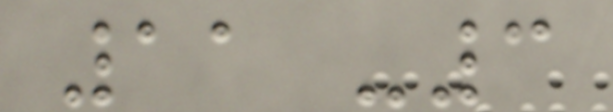11 -3
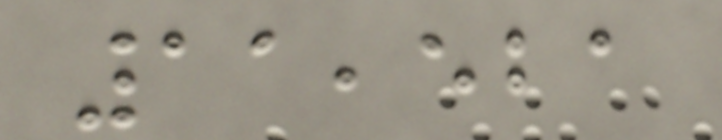11,521
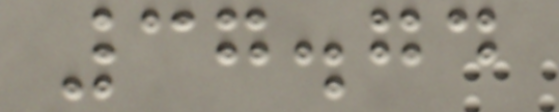37.74
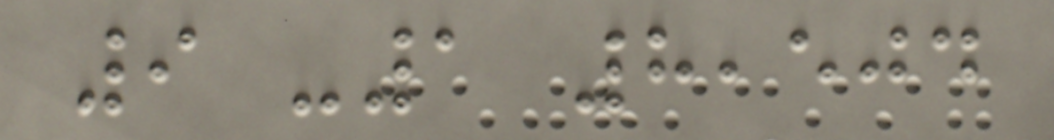9 -1 8,504
